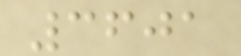3601
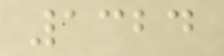1324
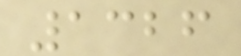1326
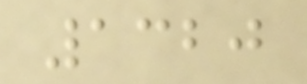1320
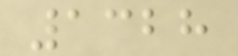1328
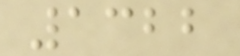1322
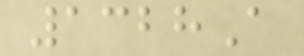1328A
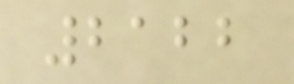2122
